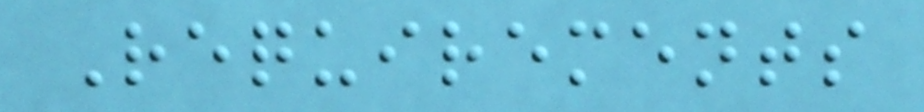Requirements
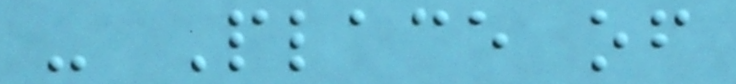- Place of
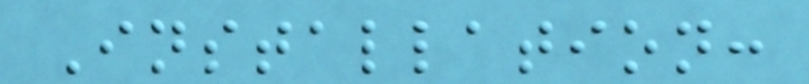Installation:
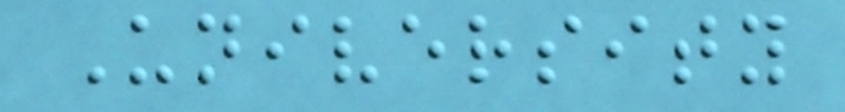University
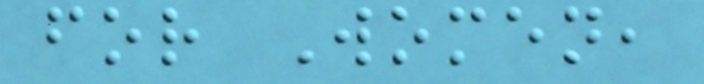for Women,
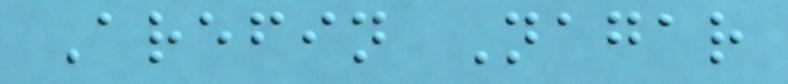Arefin Nagar
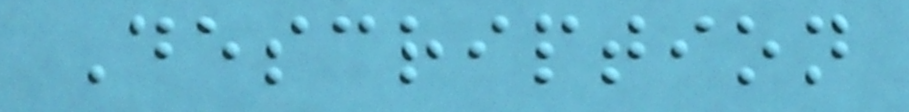Description
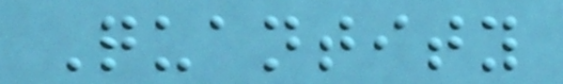Quantity
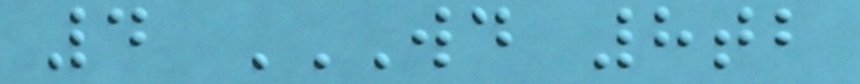4 WD 8TB
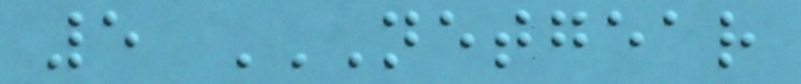5 NETGEAR
